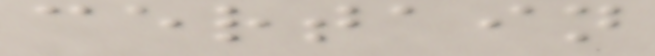certain
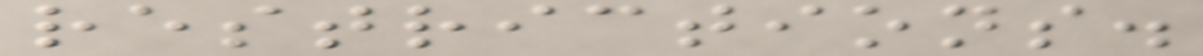restrictions.
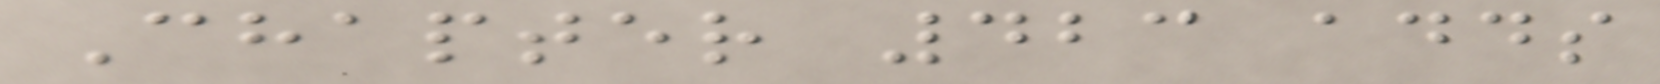Chapter 423 adds
